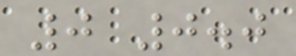0 0.0
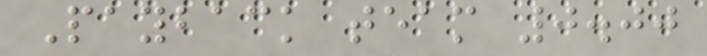Payback team 0.00
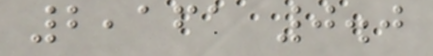2,161 0.0
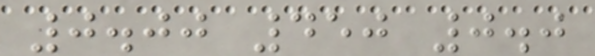0.00 450 0.0
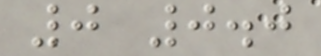0 0.0
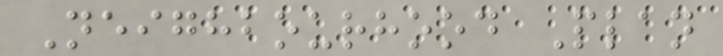Neighbourhood Plan
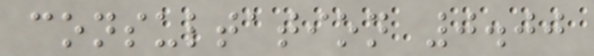consultation 0.00
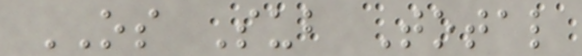OS Sub Total
